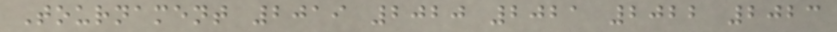Tournament 2019 2020 2021 2022 2023
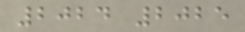2024 2025
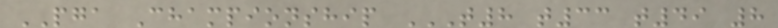PGA Championship T8 T33 T49 8
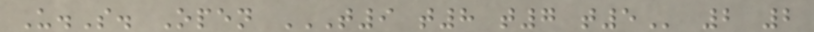U.S. Open T9 T8 T7 T5 2 2
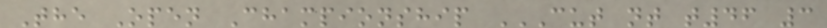The Open Championship CUT NT T46 3
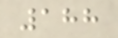188
